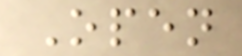Open
